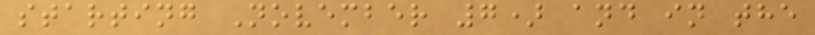starting November 7) and in the
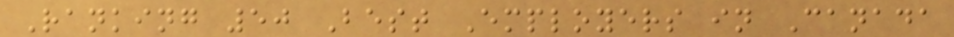Ranking 50 Best Employers in Canada
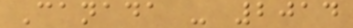Canada - 2014
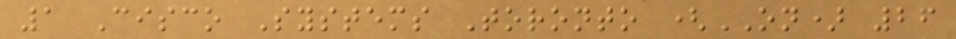1 Cisco Systems Toronto (ON) 26
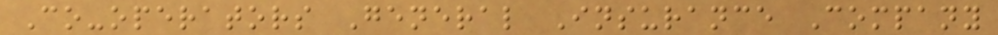Co-operators General Insurance Company
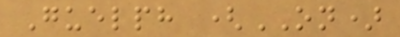Guelph (ON)
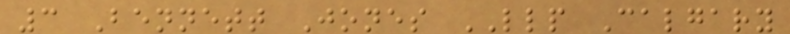3 Bennett Jones LLP Calgary
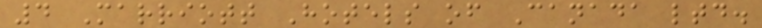4 Marriott Hotels of Canada ltd.
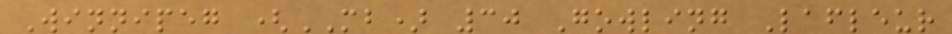Winnipeg (MB) 30 Gowling Lafleur
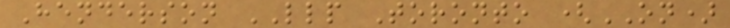Henderson LLP Toronto (ON)
